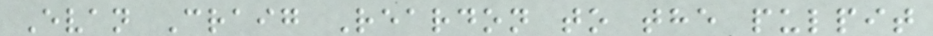Evan Craig Reardon to the pulpit
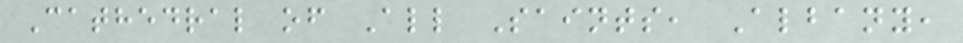Cathedral of All Saints, Albany,
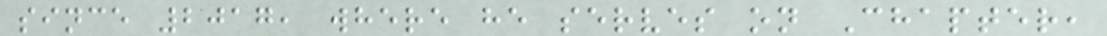since 2017, where he serves on Chapter,
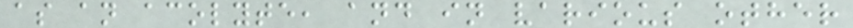as an acolyte, and in various other
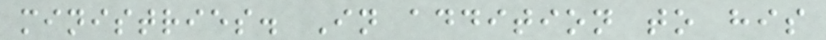ministries. In addition to his
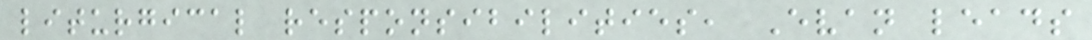liturgical responsibilities, Evan leads
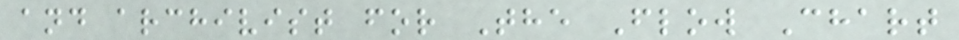and archivist for The Flow Chart
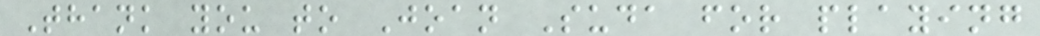Thank you to Joan Suda for playing
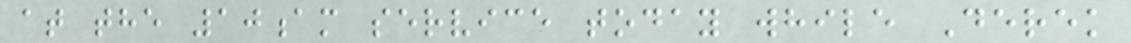at the 10am service today while Derek
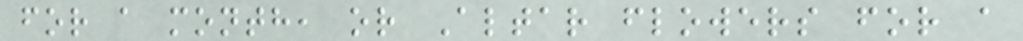for a month, or Altar flowers for a
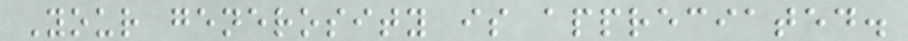Your generosity is appreciated.
